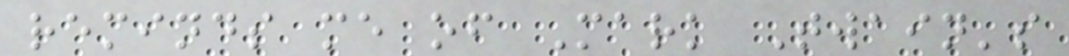reminds me of Mark Twain's
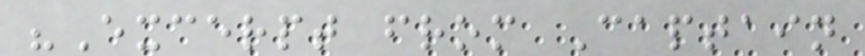"Excerpt from Captain
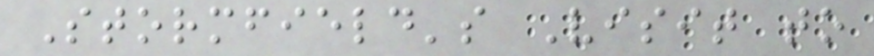Stormfield's Visit to
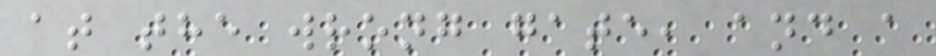at the wrong gate, and a
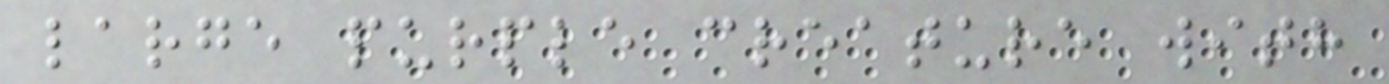large purple creature with
